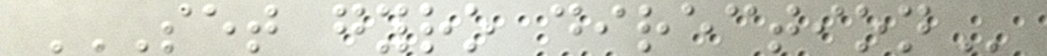SET GYRO DIRECTION
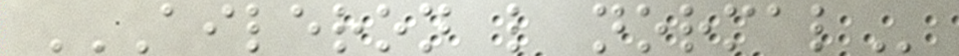AILERON L NORMAL
